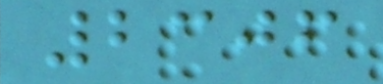2306
